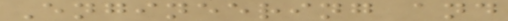Engineering and
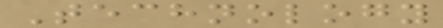Technology
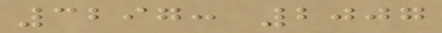3297: 2007
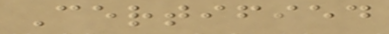Certified
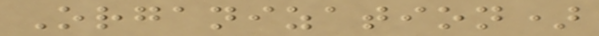Organization)
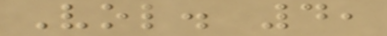Vol. 4,
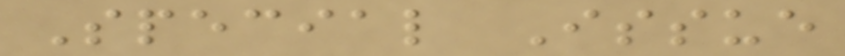Special Issue
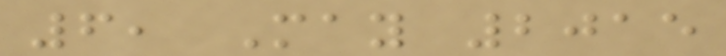6, May 2015
